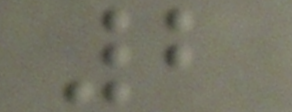2
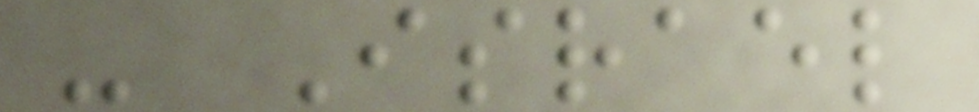- Israel
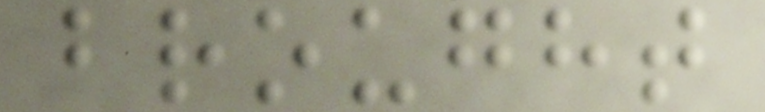brought
